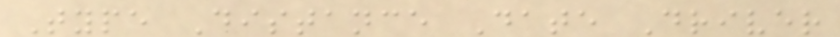Type Distance Date Driver
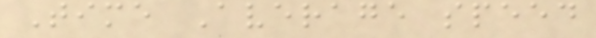Time Average speed
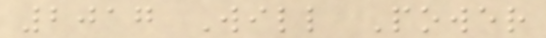2017 Will Power
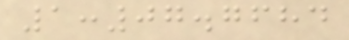1:07.7684
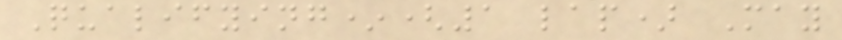Qualifying*(1 lap) May
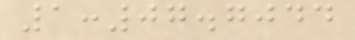1:07.7044
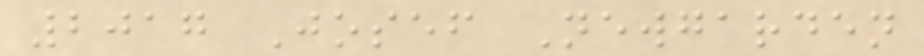2017 Josef Newgarden
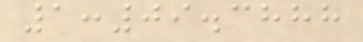1:09.3888
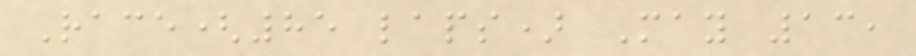Race(85 laps) May 13,
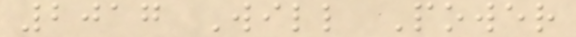2017 Will Power
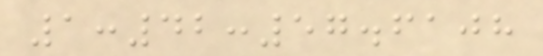1:42:57.6108
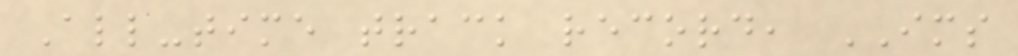All-time track record, IMS
